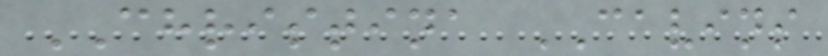CHRISTINA CAVINS
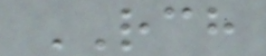RCH
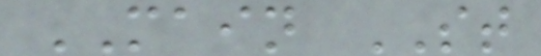MAIN ST
